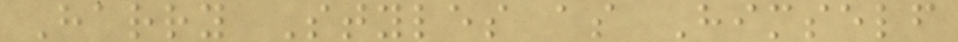Harry Styles as Himself
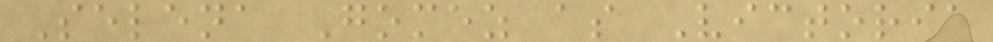Selena Gomez as Victoria
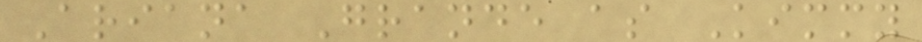Ariana Grande as Kimmy
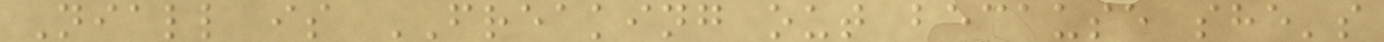Niall is FREAKING out because she's
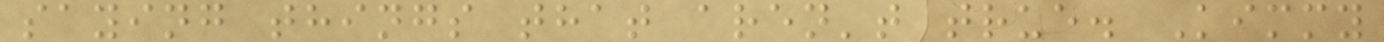saying things that aren't true. Kimmy
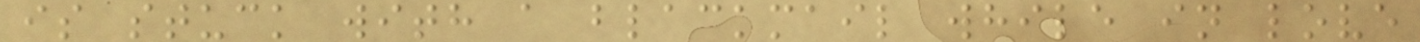is stuck with a blackmail while in love
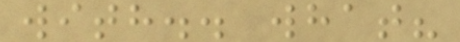with.. what?
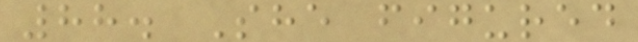88. She figured
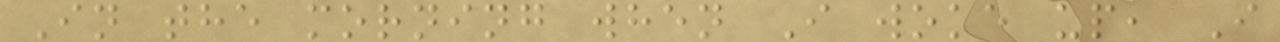In the morning when I woke up, I
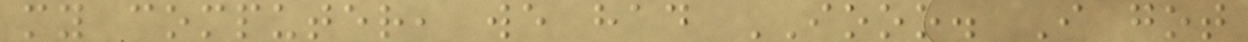my computer, we had IOOO. I got
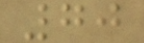70
